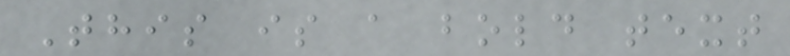This is a bold text
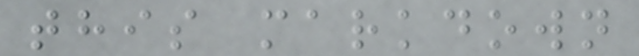this markdown
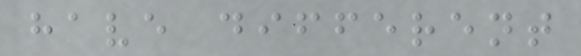have different
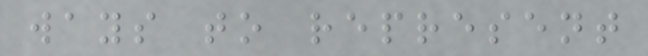ways to represent
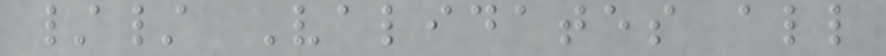// Validates all
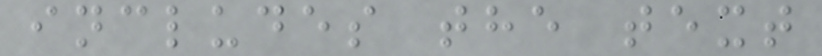includes the text
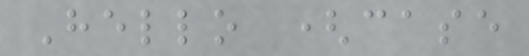Hello (case
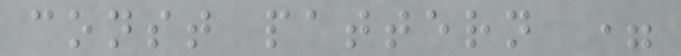const pattern =
